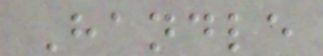Handle
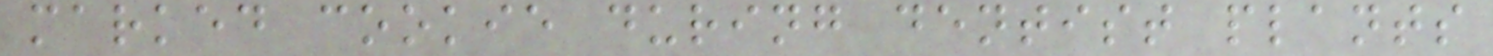marked cookie during dentist plants
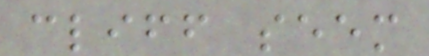cliff seem
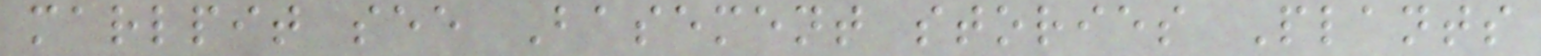marlpit see Basement stories Plants
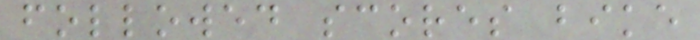followed scores bike
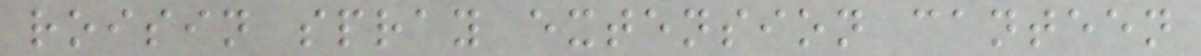roisin spray extension canteen
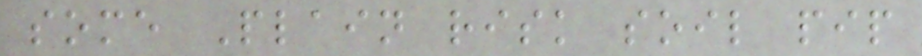some Plain risk soil pip
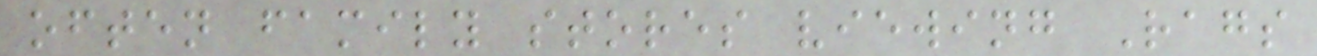often family stores viewing Rags
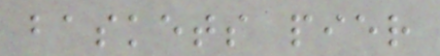baskets pier
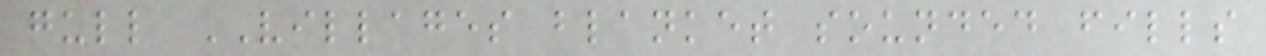gull VILLAGES blanket sounded fills
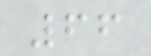66
